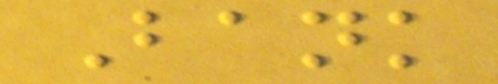Bank
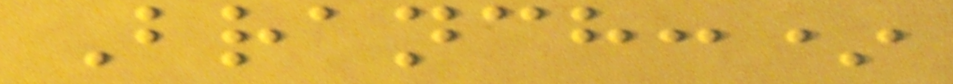Branch:*
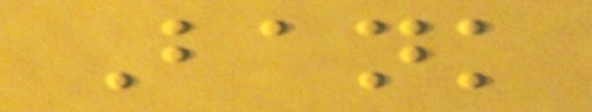Bank
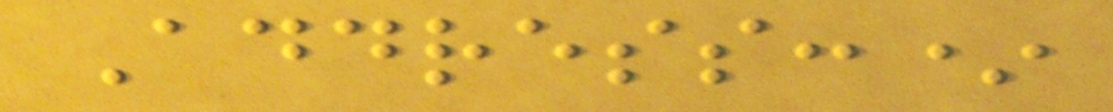Address:*
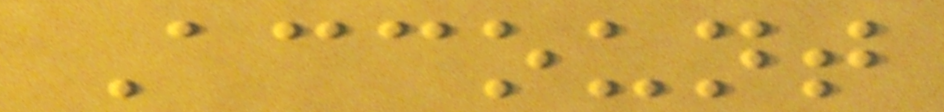Account
